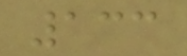133
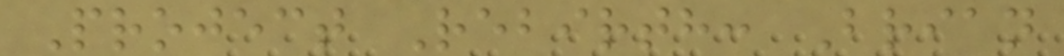Project Rebirth: Brian
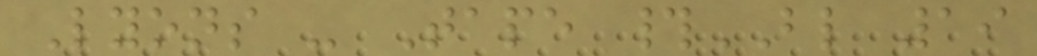Lyons - Tape #BL 19
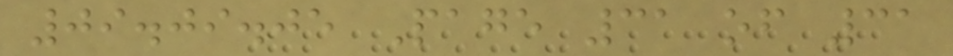09.09.05 Page 31 of 31
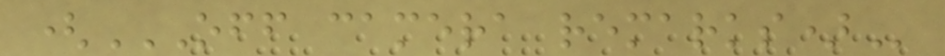(OFF CAMERA REMARKS)
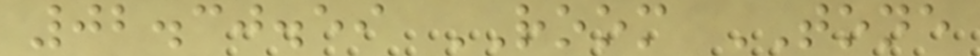02.30.59 ROOM TONE
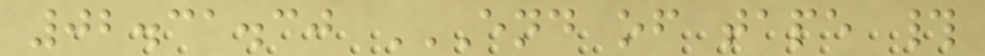02.31.30 END OF TAPE #
